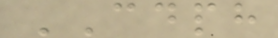CDPH
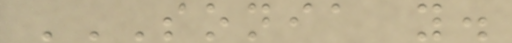SONIA Y.
